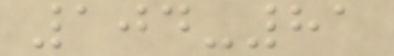104-81
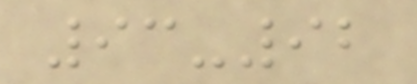93-92
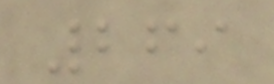269
